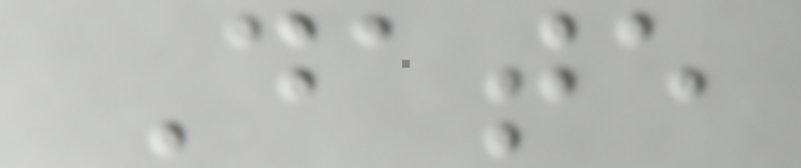Date
